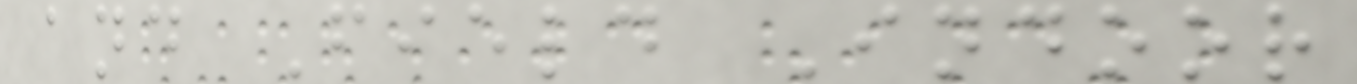and Field Indoor
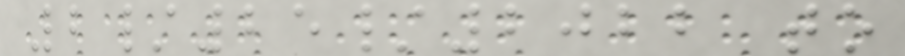2/25/2022 to
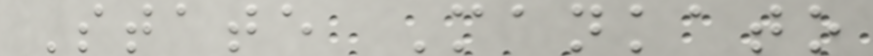State Mankato
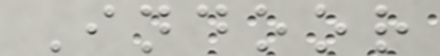Indoor
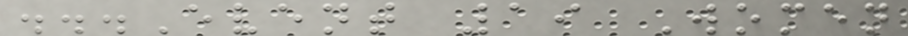...Event 19 Women
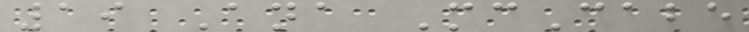19 Ana McCabe
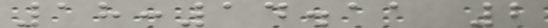18:14.11 2
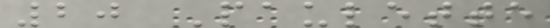20 Paulette
